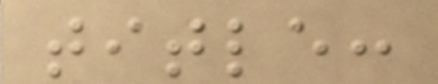title:
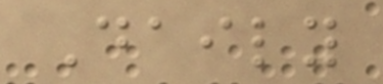Daily
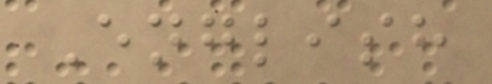English
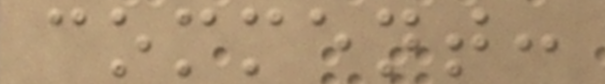comment:
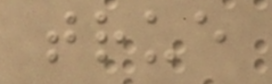true
